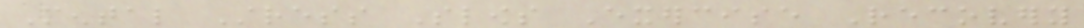Mental Stress Slows Exercise Recovery
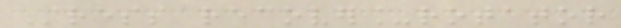Stress recover_rotator
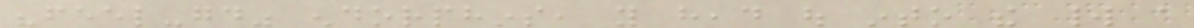"feel-good" endorphins, you head out into the world a
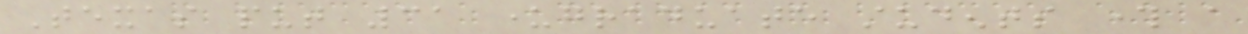Texas put 31 undergraduate students through a
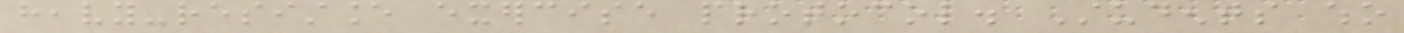heavy-resistance exercise protocol. Students who
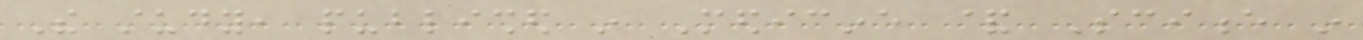The study, published in Medicine & Science in
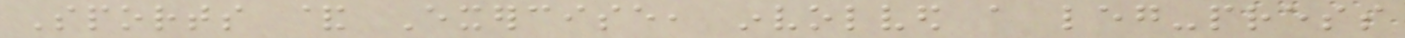Sports & Exercise, involved a leg-press
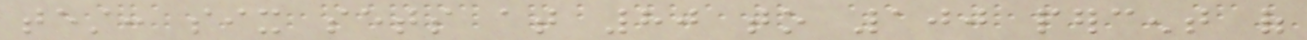test: six sets at 80 to 100 percent of
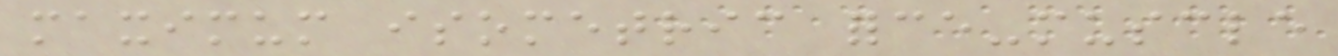maximum isometric force-muscle
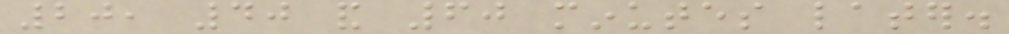20, 40 and 60 minutes later.
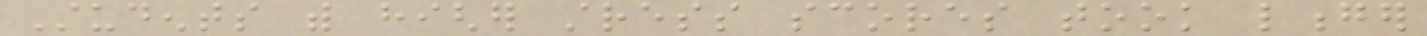Students with higher stress scores took longer
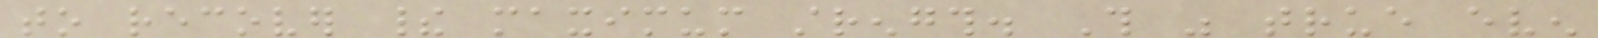to recover their maximum strength. This was true even
